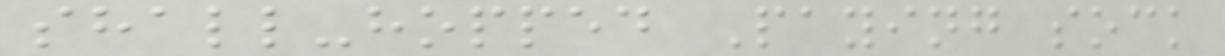shall-hopped Paying sock
